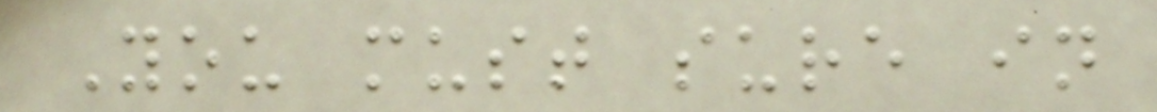You must sure in
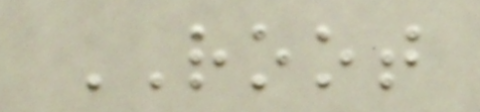ROOT
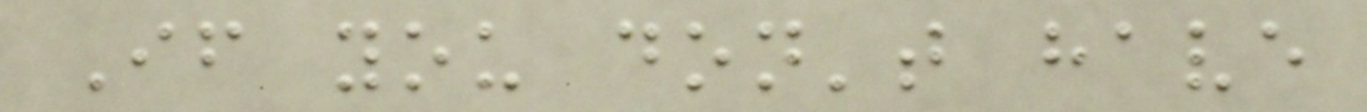If you don't have
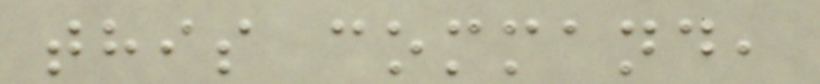this command,
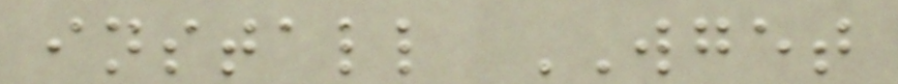install WGET
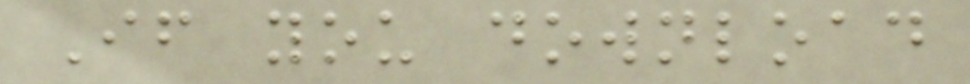If you download
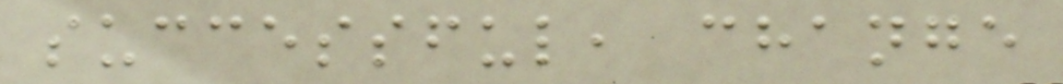successful, change
